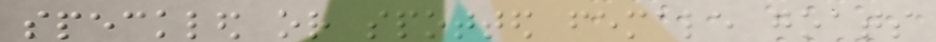speckled or spotted female goats
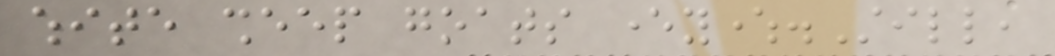white sheep goats everywhere.Still,
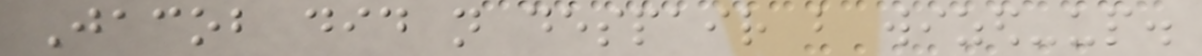Jacob did not despair but wized-up.
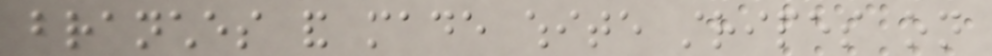branches and made white stripes on
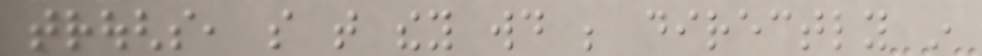troughs, so that they would be directly in
